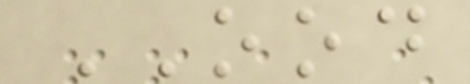OOD
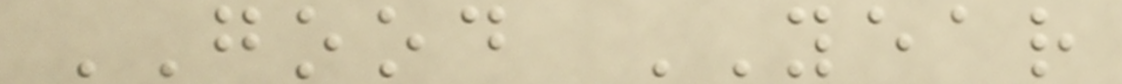GOOD YEAR
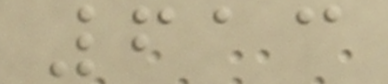613
